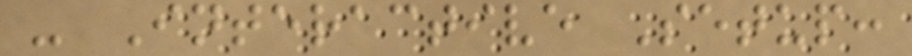- Interactive Setup:
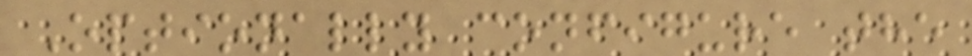Optionally configure the
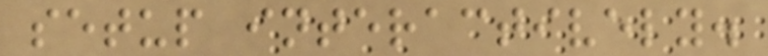setup interactively.
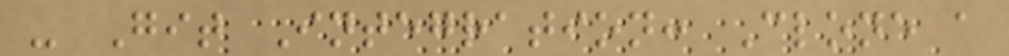- Git Integration: Clone a
